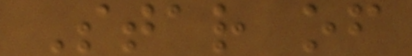Star of
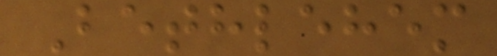Bethlehem
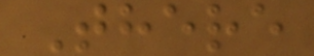There
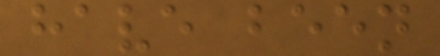have been
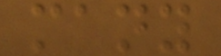many
